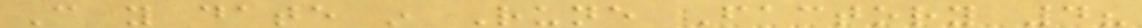Can you date in Rune Factory 4?
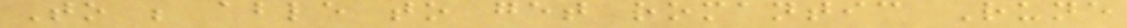To be able to get romantic Rune
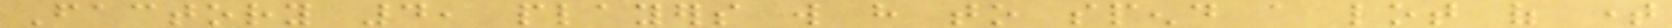Factory 4, players will have to spend a lot of time
